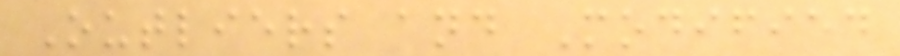Outliers and Modified
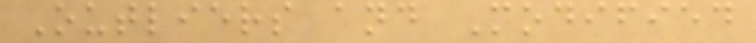Outliers and Modified
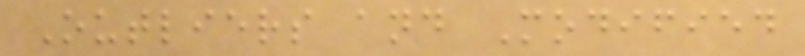Outliers and Modified
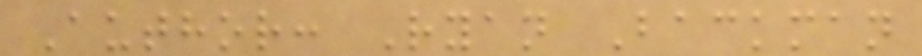Author: Ryan Backman
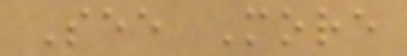See More
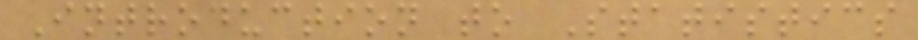Introduction to Statistics
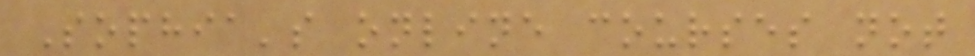Sophia's online courses not
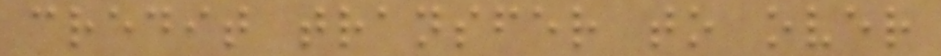credit transfer to over
